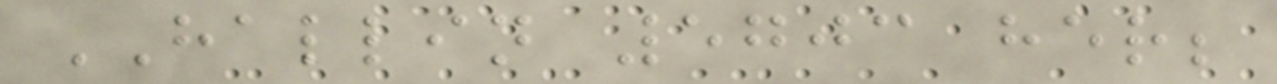HALLIN 5703 her;
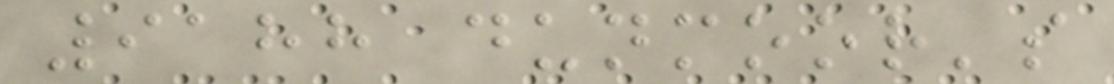9188 dunmoor's
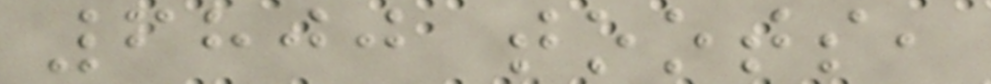6800 toots,
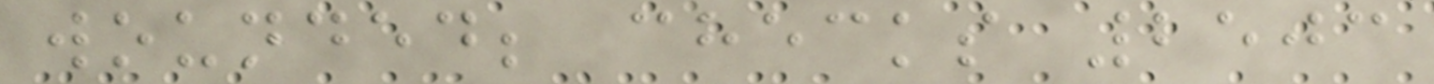wounded; checks 2503
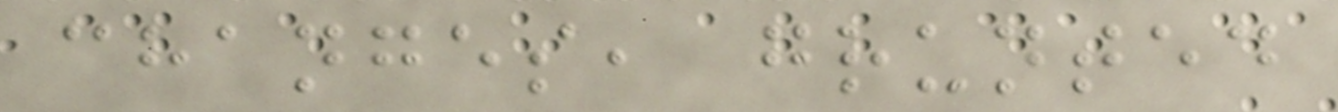changes, grunted
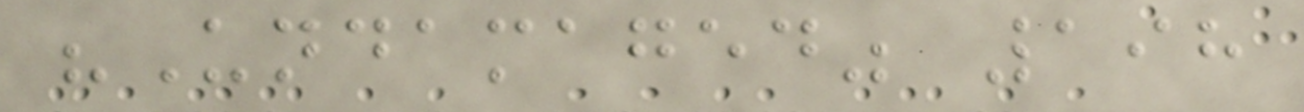"Undamaged" 198
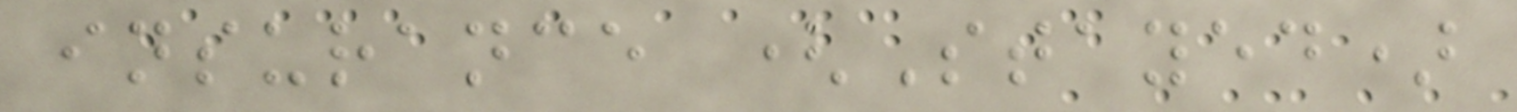insurance (Stayed)
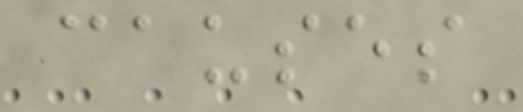causes
